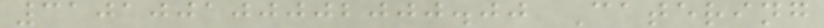310100100002000.00 Catering
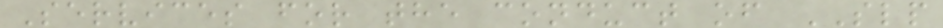Services for the conduct of SLP
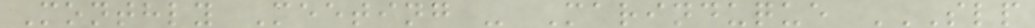Monthly Meeting - Marinduque SLP
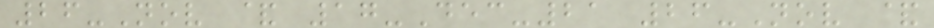26-Nov & 17-Dec-21 26-Nov &
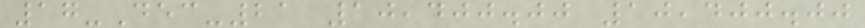17-Dec-21 10,400.00 10,400.00
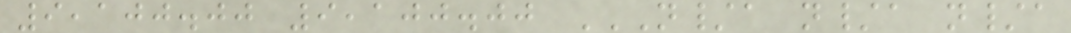9,100.00 9,100.00 N/A N/A N/A
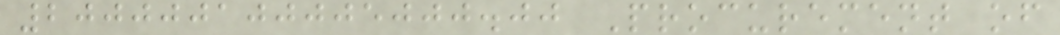200000100005000.00 Procurement of
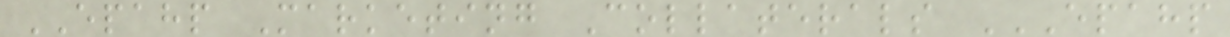EPAHP Marketing Collaterals EPAHP
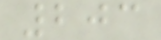203
